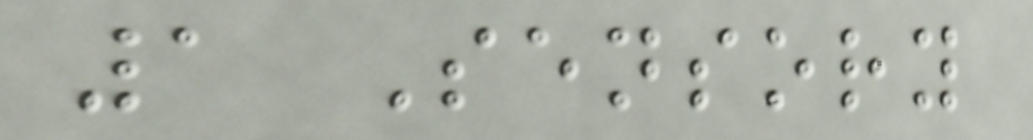1 Sensory
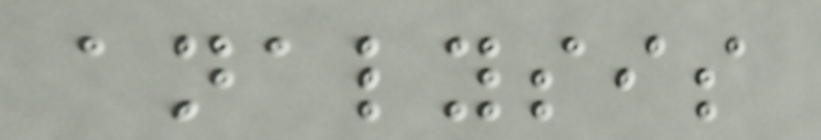analysis
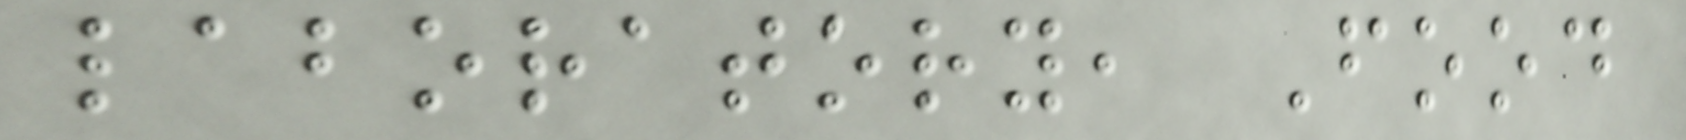laboratory, Food
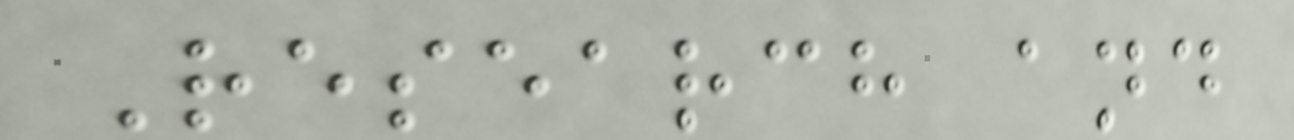Research and
